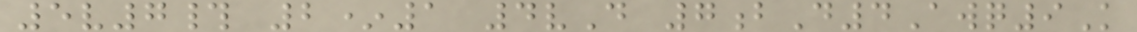5v7# 2*1 4vD 7bD4Awq9K
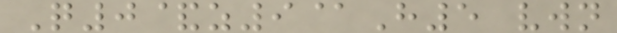Q0&z9@H5 vwn
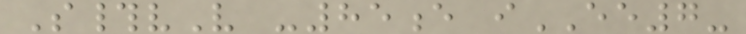S#vV -85e iEE7-
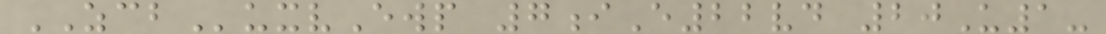ZCBuxvEwp 7iE22vd 20U1-
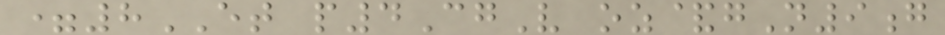=8ET p4CgV oz&gN9g
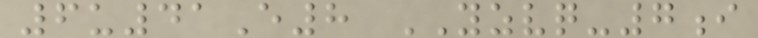6u41E8 YZVQ-7i
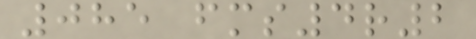085 fms4r2
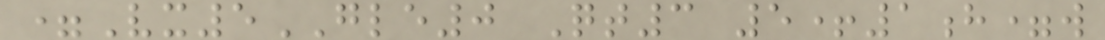=Vx5GLE0 Qt3 5+1h=w
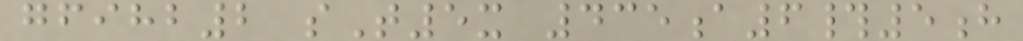gfihb2 sT5x 435a6#5h
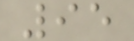95
